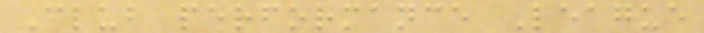Club performance League
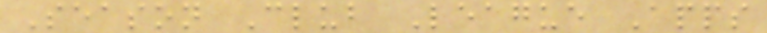Season Club League Apps
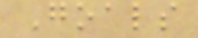Goals
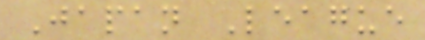Japan League
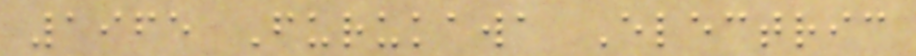1965 Furukawa Electric
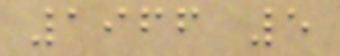1966 5
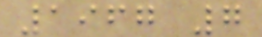1967 7
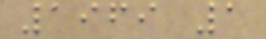1969 1
